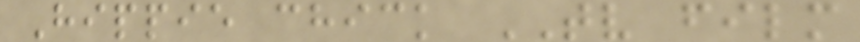Hippie chick TV film
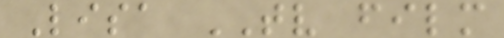Lisa TV film
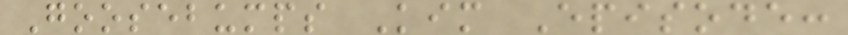Goosebumps Kim Episode:
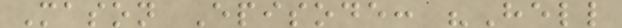Mason Episode: "Hell
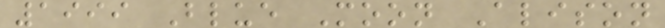1999 Blue Moon Alison
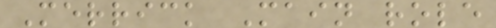Merrick Main role
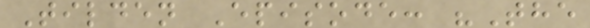Tilden Episode: "The
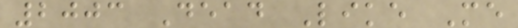2003 Dead Like Me
